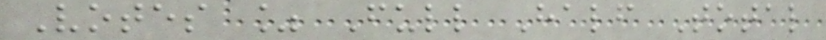Votes % Full Half Total
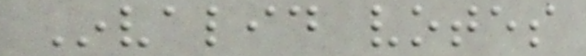Invalid votes
